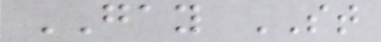GAY ST
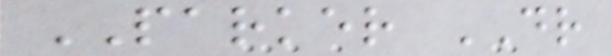PARKER DR
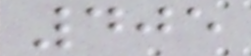405
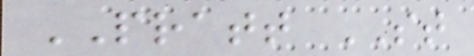PRATT ST
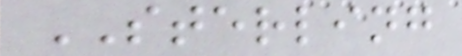STERLING
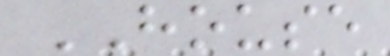HOUSE
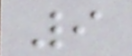9
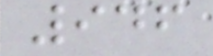946
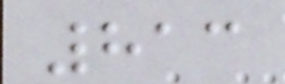813
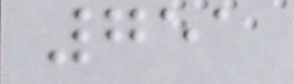751
